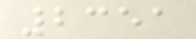2351
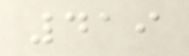419
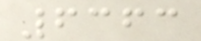6363
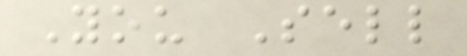You Sell
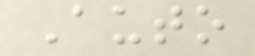Auto
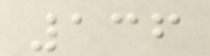136
